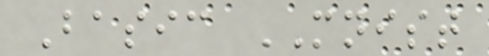Basic MNIST
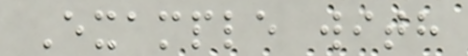Example with
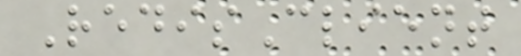RedisClient
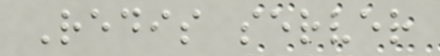Redis server
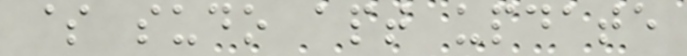$ sudo apt update
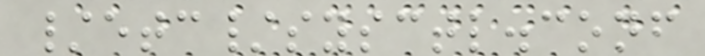/etc/sysctl.conf
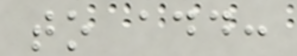to add:
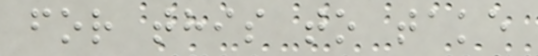for this to take
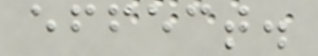effect.
